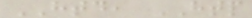HTD, HTP
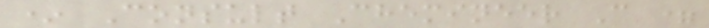* Consult Chemineer C =
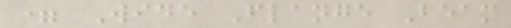= Wide Flange Beam
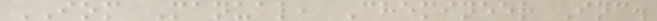IOM Manual, Chemineer Inc.
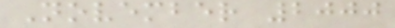November 2000
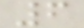6
